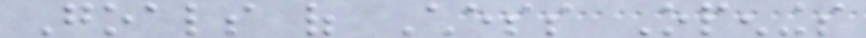Goals of Chess Openings
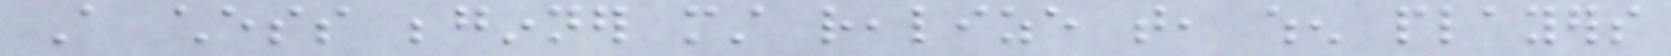A chess beginner must realize that, when players
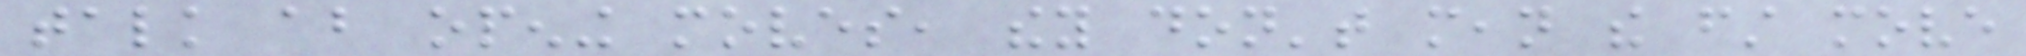talk about opening moves, they don't mean the first move
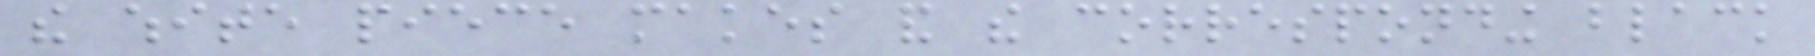the white piece makes and the corresponding black
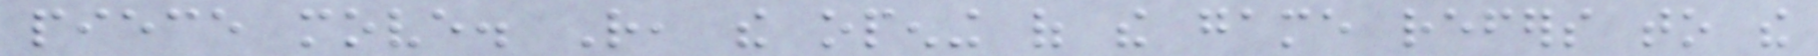piece move. Rather, the opening of the game refers to the
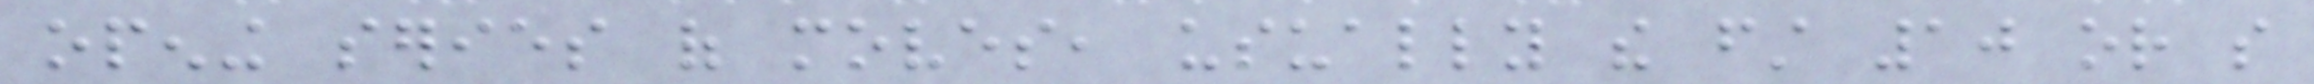opening series of moves, usually the first 10 or so
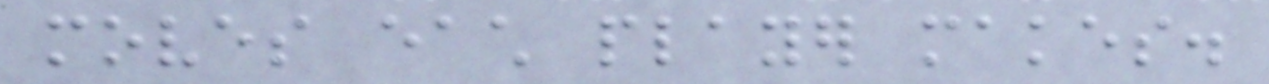moves each player makes.
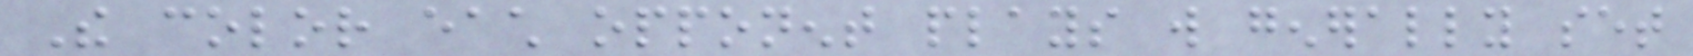The color each opponent plays will generally set
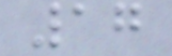17
